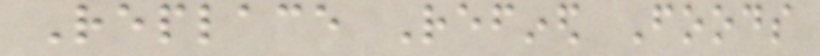Replace Refined Foods
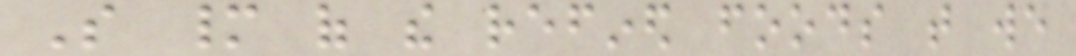So many of the refined foods that we
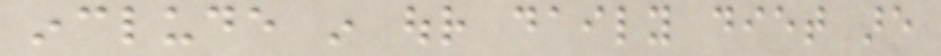include in our daily diet are
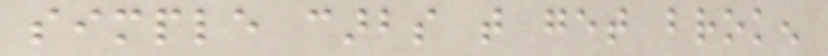simple carbs that get broken
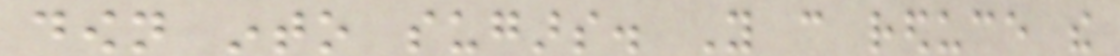down into sugars. You can reduce the
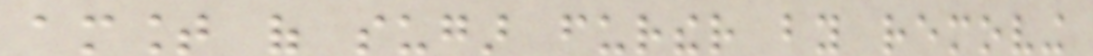amount of sugar further by removing
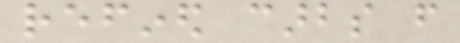refined carbs from
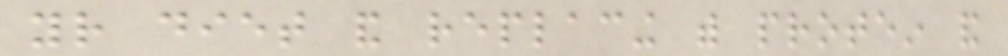your diet and replacing with protein and
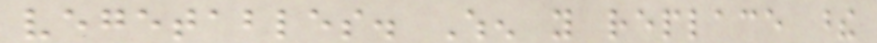vegetables. When you replace these
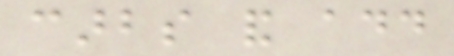carbs and add
